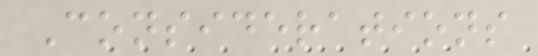Considerations
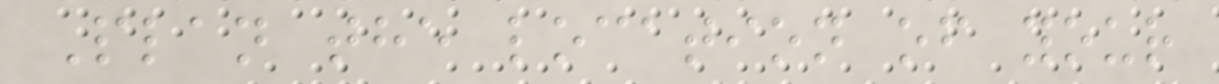Plan the location of your
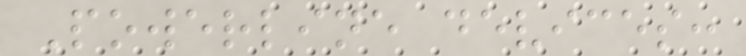Powerline devices:
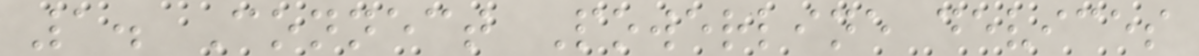1. Connect Powerline devices
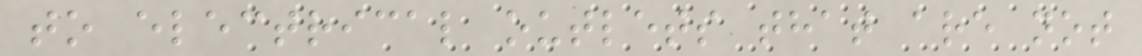to electrical outlets that are not
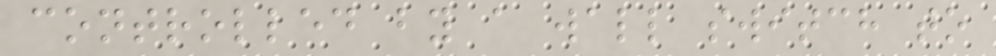controlled by a wall switch to
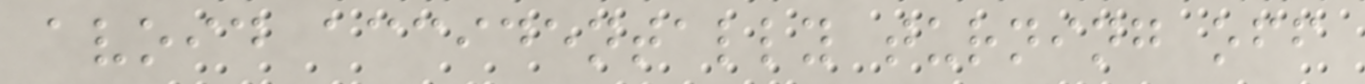avoid accidentally turning off
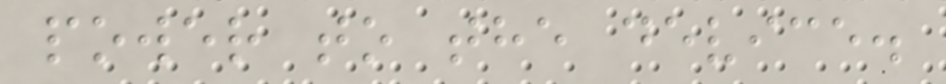power to the device.
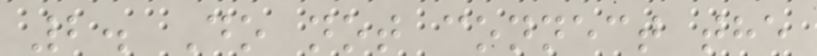2. Do not connect the
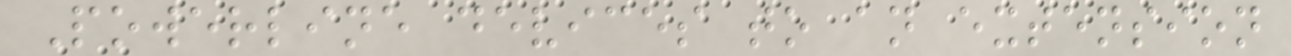Powerline devices to an extension
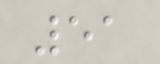51
